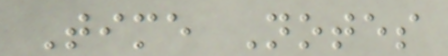Time Notes
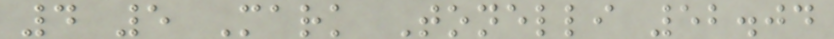4 5 Mark Tonelli 52.04
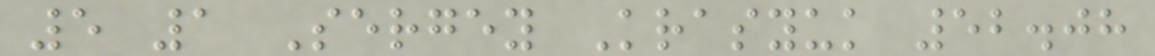5 1 Sergey Krasyuk 52.08
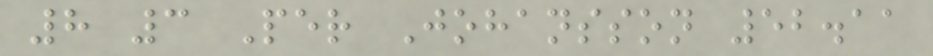8 3 Per Johansson 52.11
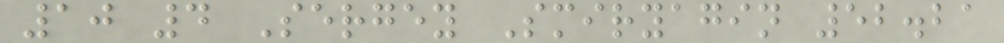10 4 Sergey Smiryagin 52.21
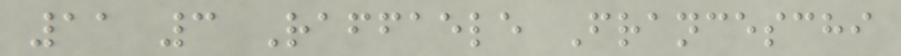11 3 Raffaele Franceschi
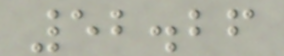52.26
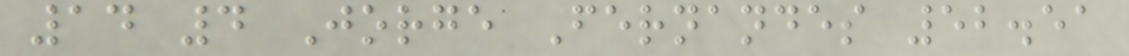14 4 Jorge Fernandes 52.51
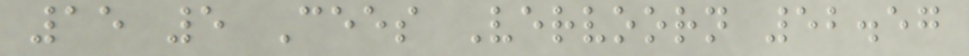15 5 Cees Vervoorn 52.57
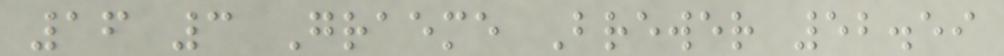16 3 Graeme Brewer 52.59
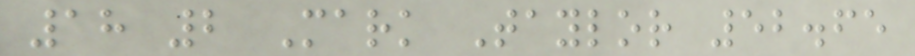18 2 Mark Taylor 52.65
